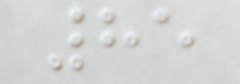85
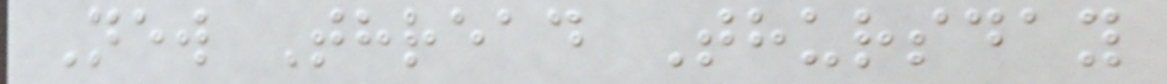New Thread Thursday
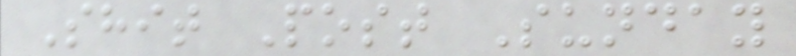Shit Post Sunday
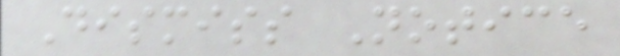Dismiss Notice
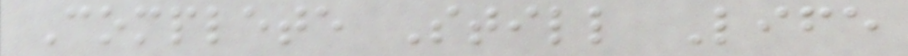Complete Still Life
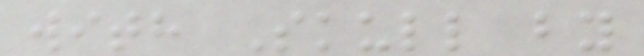with Skull by
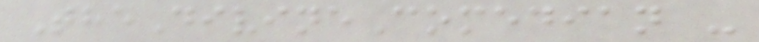TheDivineComedian -
